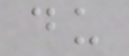du
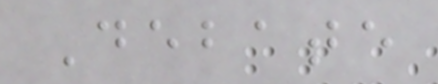Debate
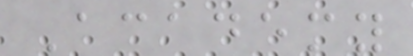Academy
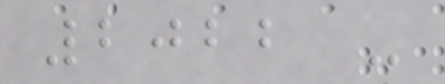2022 -
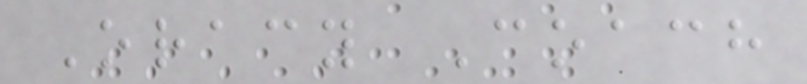Oracy Coach
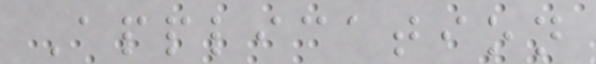Application
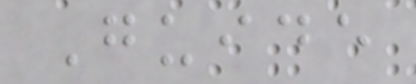Guide
